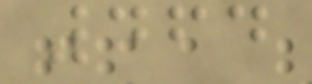464
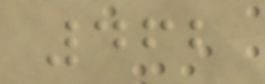462
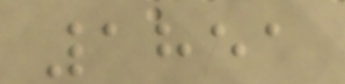1851
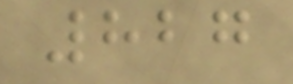827
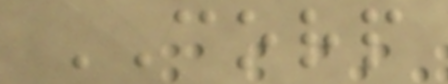CORP
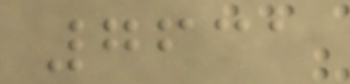7631
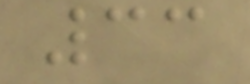33
